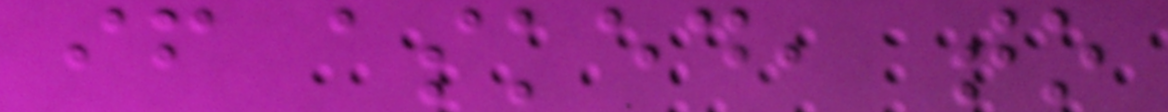if asked, to
